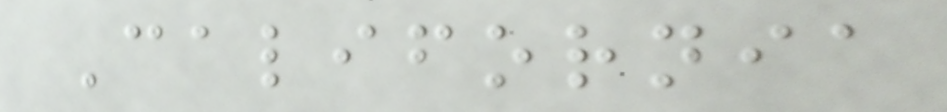California
